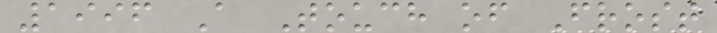1996 A Touch of Frost
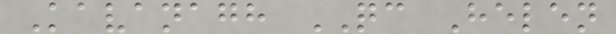Kavanagh QC Helen
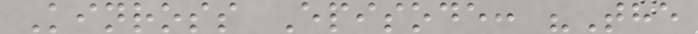Kinross Episode: "The
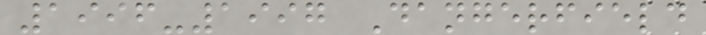1996-1997 Dangerfield
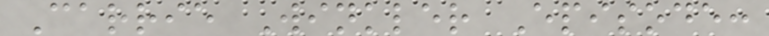Carrie Winkler Episode:
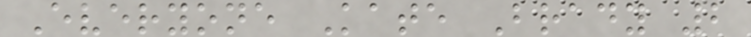Everyone Kate Brady 2
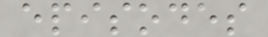episodes
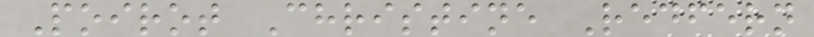Poirot Christine Redfern
